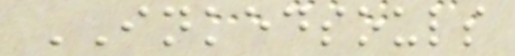INKEDSOULS
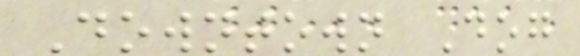Downtown Dog
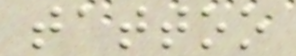tattoo
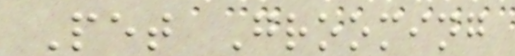Pet Grooming
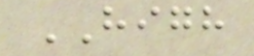HIGH
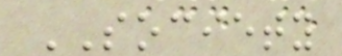SOCIETY
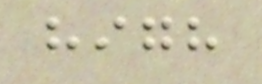high
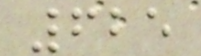625
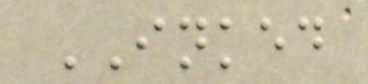INKED
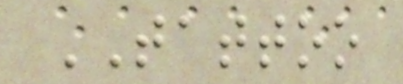TATTOO
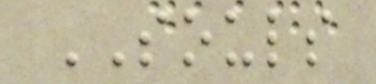SOULS
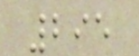295
